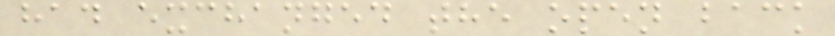had exchanged the open back
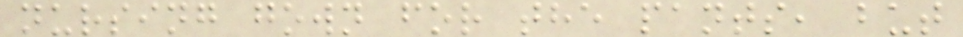nursing gown for the pants, but
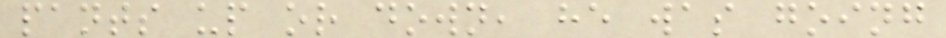pants up or down, he was going
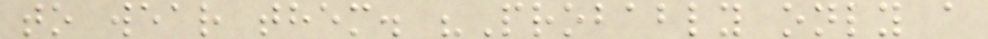to wear them. "Probably only a
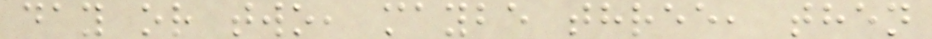day or two, maybe three, then
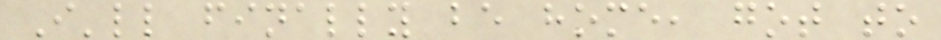I'll finally be home, got to
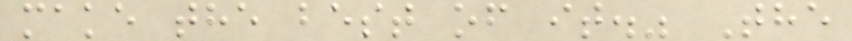make the best of it." The
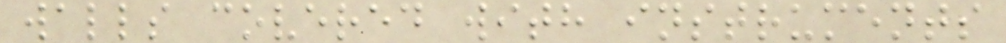walls covered with instruments
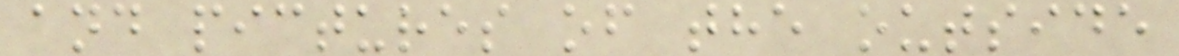and pictures of the outside
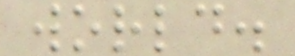world.
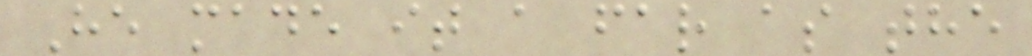He made it a far as the
